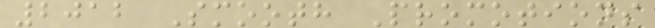2012 Smooth Promotions
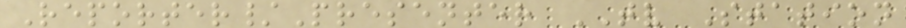Reporter/Presenter TV Station
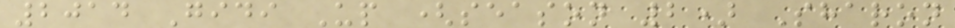2014 Gidi Up (season 2) Sharon
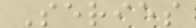Series
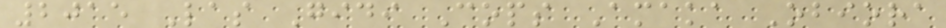2015 Las Gidi Cops Amaka Obiora
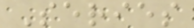Series
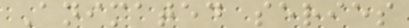Animated series
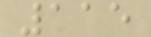115
